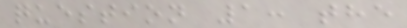question 1: the
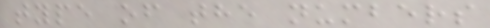type of the numbers
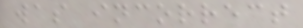was incorrect
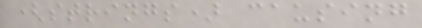(strings) causing
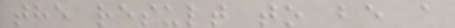the result to be a
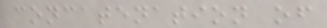concatenation of
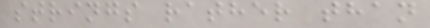strings rather than
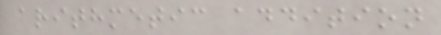arithmetic addition
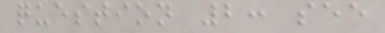question 2: see
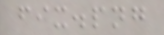fix.png
